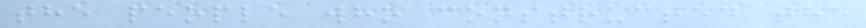the people who constructed the
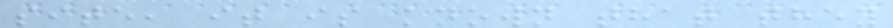site, it is known that they
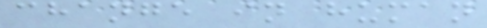change in human
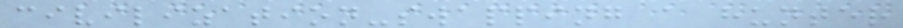civilization-swapping a hunter
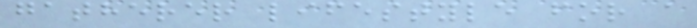gatherer lifestyle for a
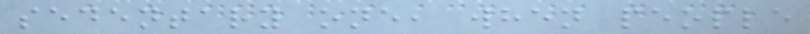sedentary one, when people
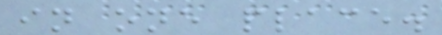in one place.
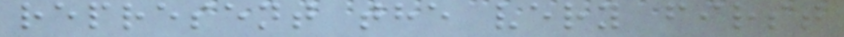represent the very first
